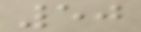50
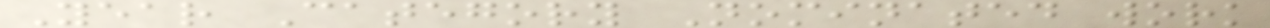Year Category Nominated work
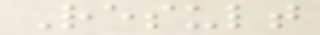Result
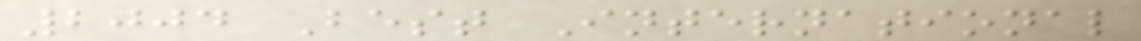2004 Best International
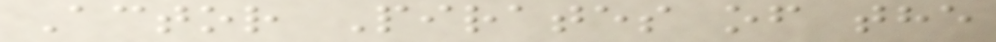Actor Pirates of the
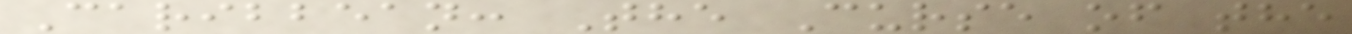Caribbean: The Curse of the
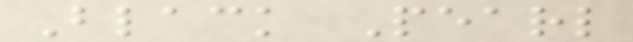Black Pearl
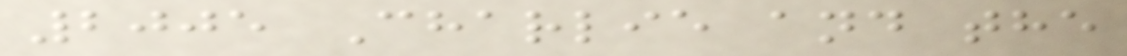2005 Charlie and the
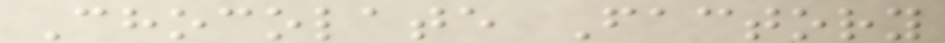Chocolate Factory
